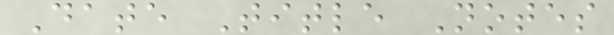Date Title Notes
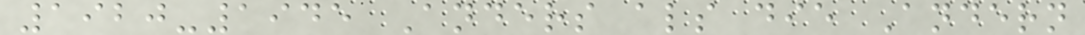1920-1945 Anders als die Andern
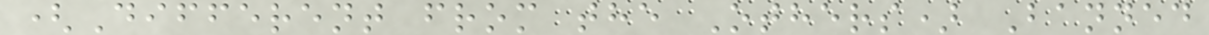(Different from the Others) Banned
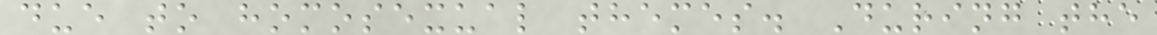due to homosexual themes. During the
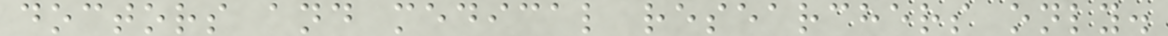doctors and medical researchers only.
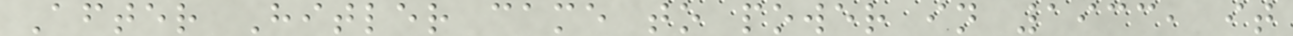After Hitler came to power in 1933, it
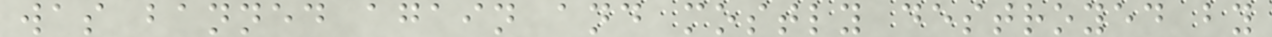was banned again and mostly destroyed by
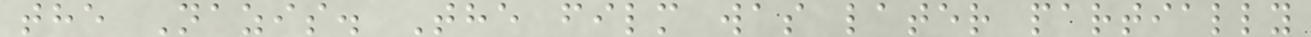the Nazis. The film was later partially
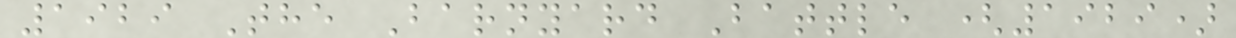1929 The Barnyard Battle (1929)
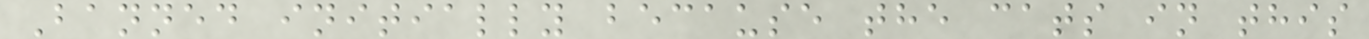Banned initially because the cats in this
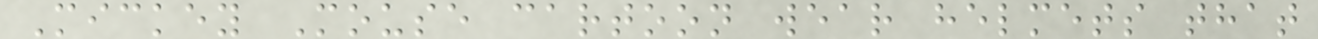Mickey Mouse cartoon wear helmets that
